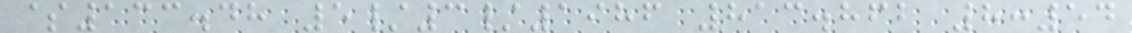$133.48 5/3/1986 813.862 8:54
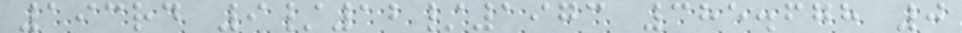193rd 9/12/1973 385.678 0
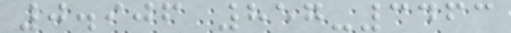0.906 857-3463
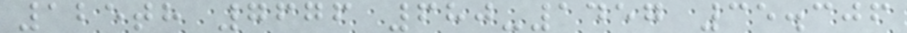125th 7676 680-1457 35.306
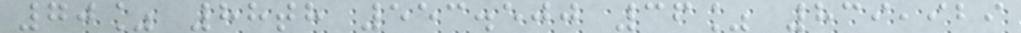70% 88th 553.500 36% 839,929
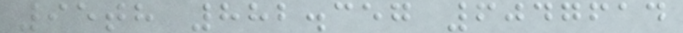95th 882.357 6047614
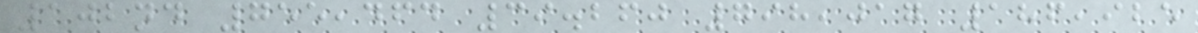102nd 755,464 39.260 798,017 186,925
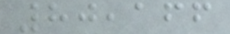80,166
